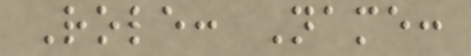Role: Name:
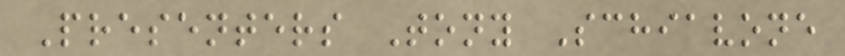Presenters Tony Schiavone
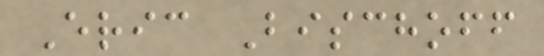Eric Bischoff
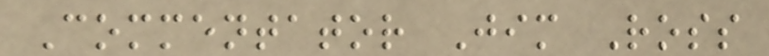Commentator Jim Ross
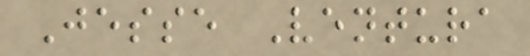Jesse Ventura
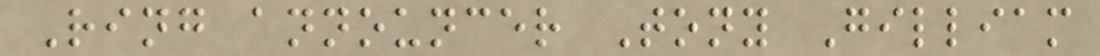Ring announcer Tony Gilliam
